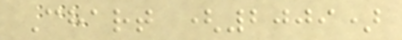Chart (2009)
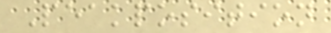Peakposition
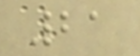21
